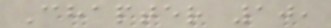Chapter 10,
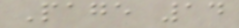Page 14
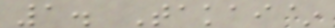1. Takai~
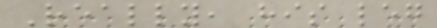Really, his leg
